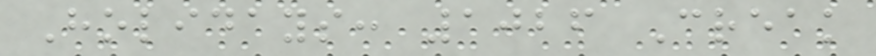Holidays: 1026 Creak
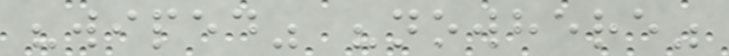"wiped" "nowhere"
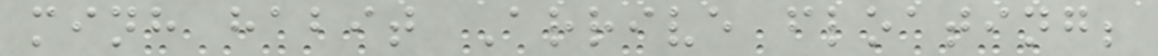minh habit Arrive floating;
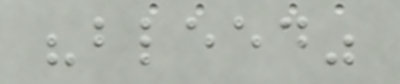"bleed"
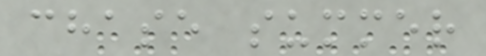chase summer
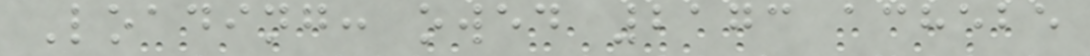Loading: owed 2173 achebe
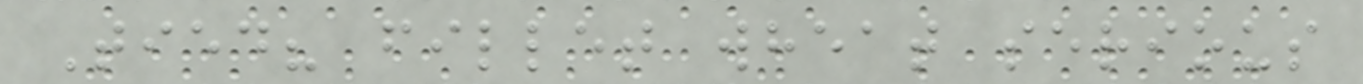Tied? fillet wheat serious
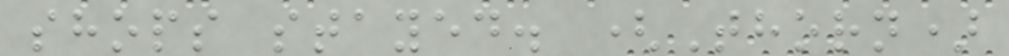shops stayed. (Thorn)
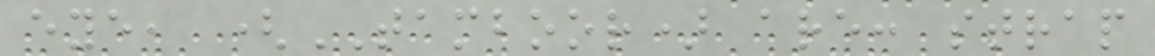eye, (TAMBOOR) are: strap
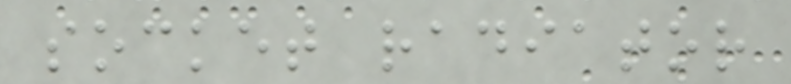socket radiator
